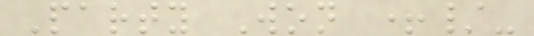Party Won +/-
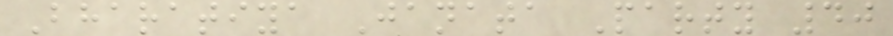Bharatiya Janata Party 40
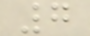7
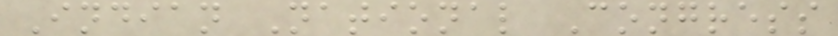Indian National Congress
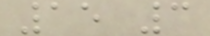15 3
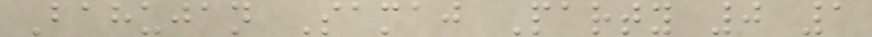Bahujan Samaj Party 0 1
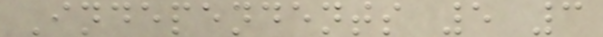Independents 5 3
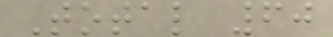Total 60
